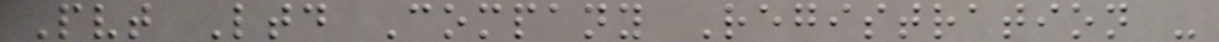Pvt Ltd Company Registration -
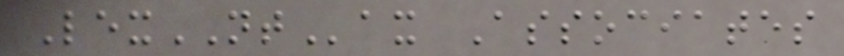LexNTax Associates
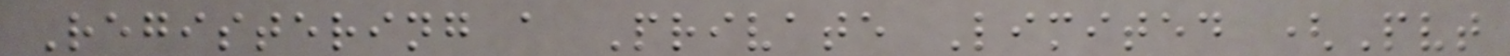Registering a Private Limited (Pvt
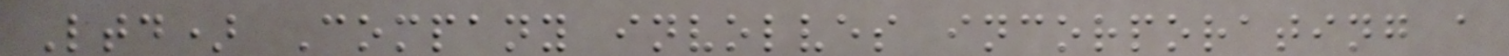Ltd) Company involves incorporating a
